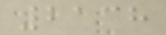2138
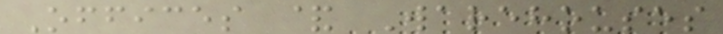Offices & Warehouses
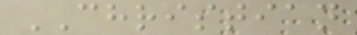CHRISTIAN
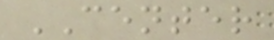CENTER
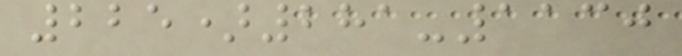225)281-1130
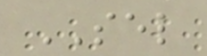SEL
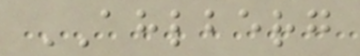AHLBERG
